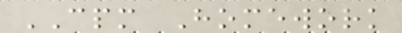CPM Homework
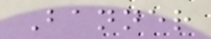Banner
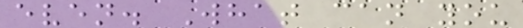even. What can you
